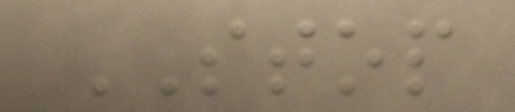STOP
